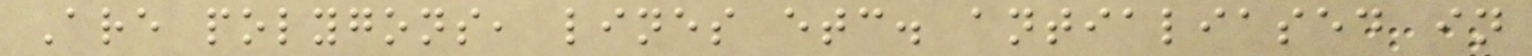Are polygons, lines etc. antialiased in
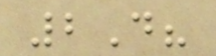2D?
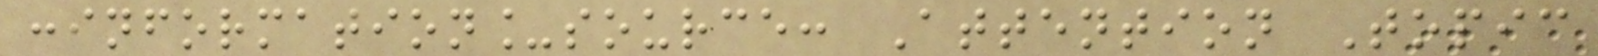:information_source: Attention Topic
